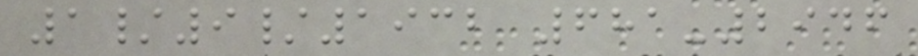1/9/1932 681-2946
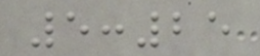5:25
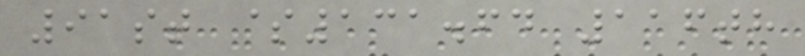91st $131.64 116th
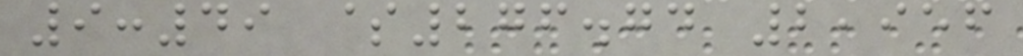9:49 $276.74 2,956
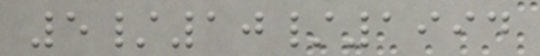5/10/1994
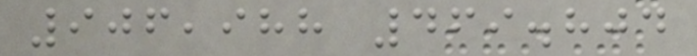906,988 469.804
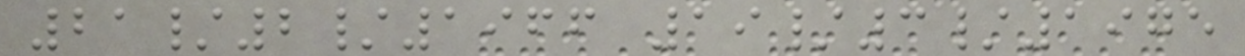21/2/1966 19/3/1975
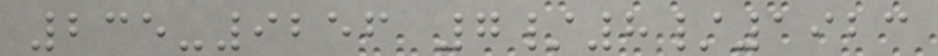235-9256 7/8/1923
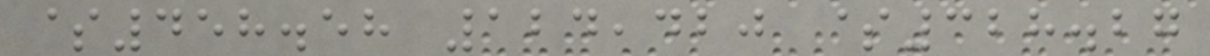$458.58 124,420 $328.27
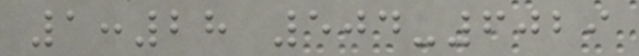1:28 504-6029
